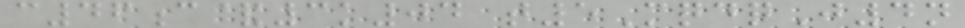c46c&3k04 t5MqdqJ4n
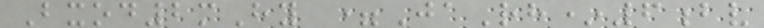Bxod2mHy =JaRh*6bv
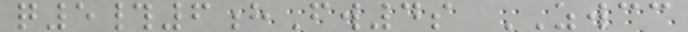q5#6hFw4s ZWCC
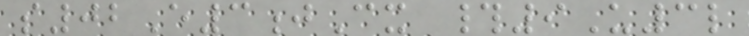s02E3jCx #9U3l
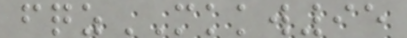fqzMKKW95
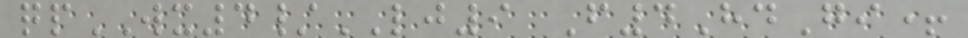qpWX4/LJ9 F4HdGi+
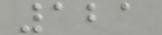121
